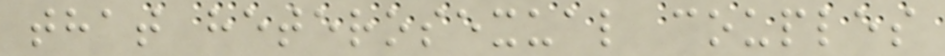that heterosexual couples
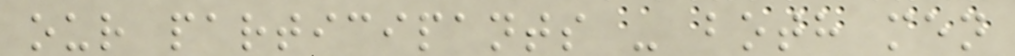our participants - both men
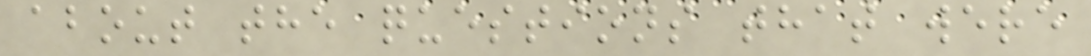about the questions that were
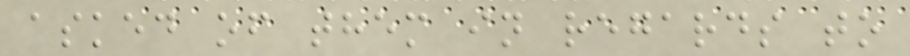asked of them in regards to
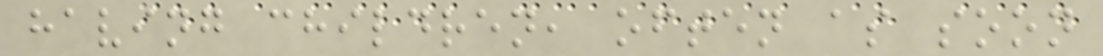having children, often as soon
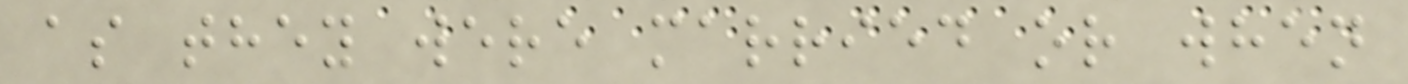as they were married or when
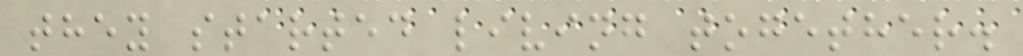they started living together.
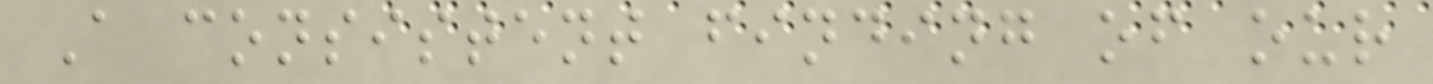A consistent finding of our
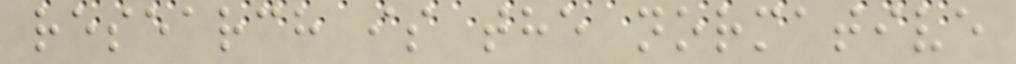research is the normative
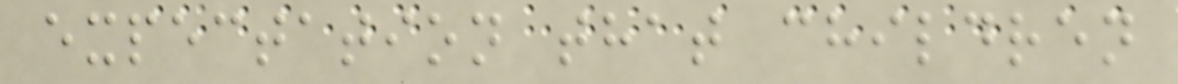expectation that children
